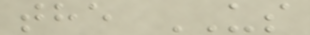the US
